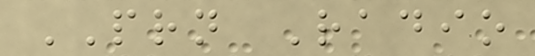PRN Radio
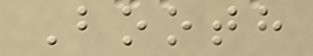Booth
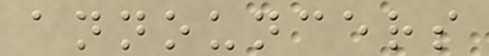announcers
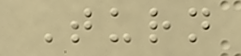Turn
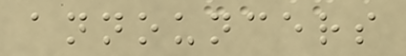announcers
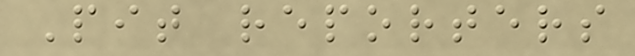Pit reporters
